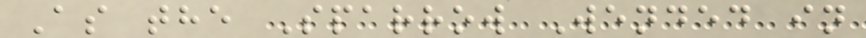As the Sparrow Wended in
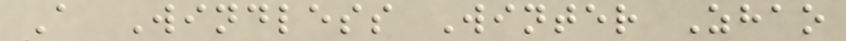A Windless Winter Zhao
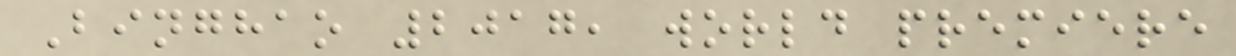Binghao 2017, world premiere
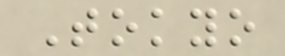Tokyo
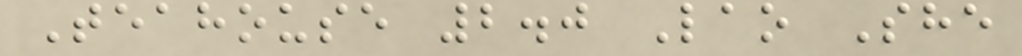Teahouse 2.0 Lao She
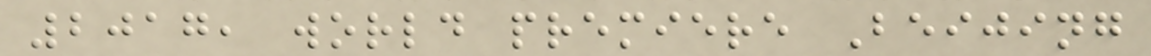2017, world premiere Beijing
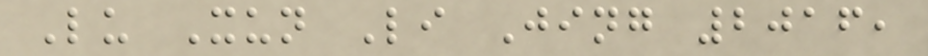Lu Xun Li Jing 2016,
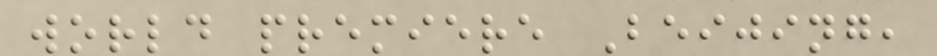world premiere Beijing,
